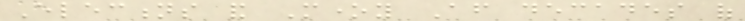Elections and Money After decades of
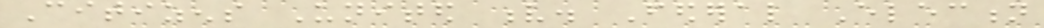Citizens United v. Federal Election
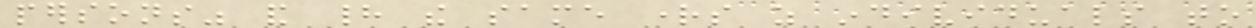persons" and had the same rights as individuals to
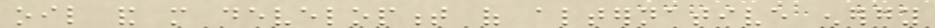oil and more development of alternative energy
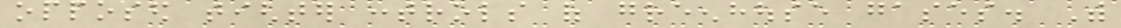opposed tighter controls of greenhouse gases. With
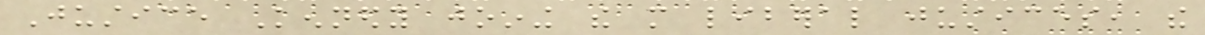Justice Kennedy joining the more liberal justices, the
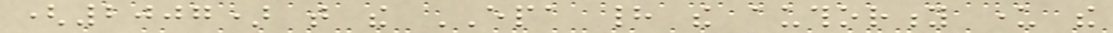(2007) that the EPA had the authority under the
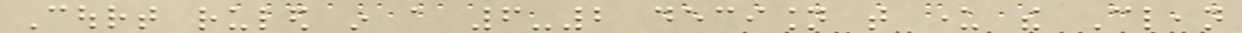Court ruled in a 6-2 decision that under the Clean
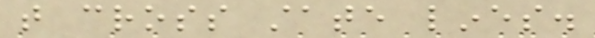that cross state lines.
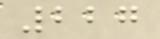227
